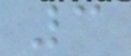3
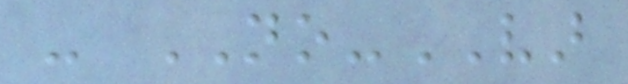- NO-VAR
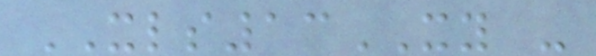XLS13XY -
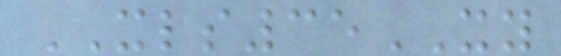XLS35XY
